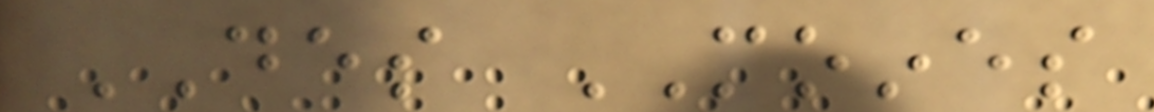DES MOINES
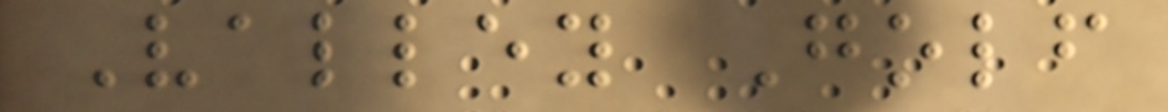Valley Golf
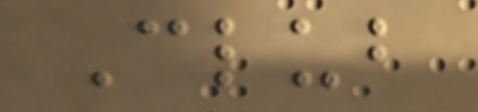Club
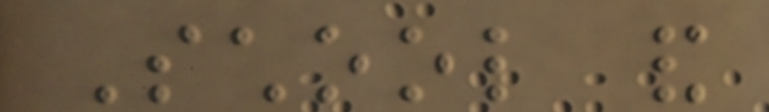School and
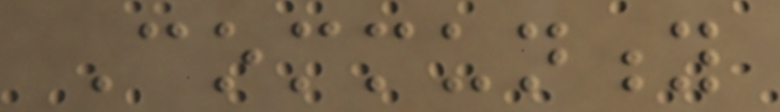Community
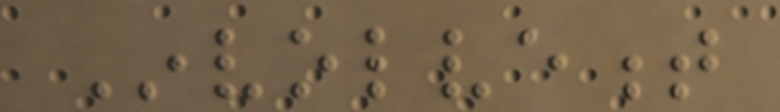Involvement
